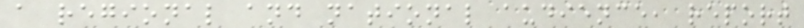a regional and national audience, report
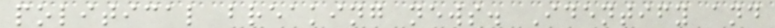political breaking news. Identify and
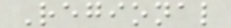Regional
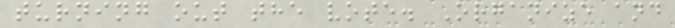turning out the vote. Organize and
